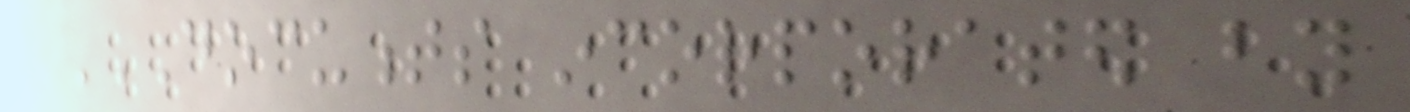DOCUMENTS INCORPORATED BY
